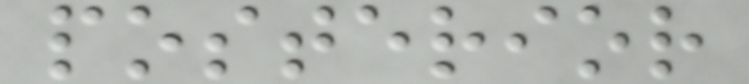posterior
